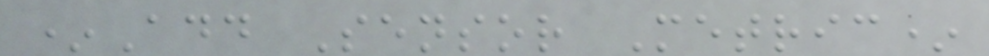*Add Sensor Metric*
